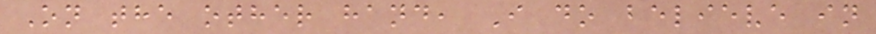On the other hand, I do believe in
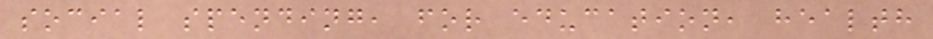social spending, for education, health
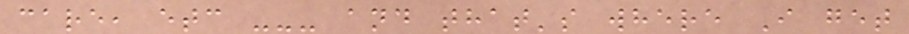care, etc --- and that's where I get
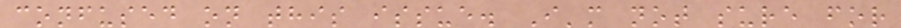confused on this issue. I'm not sure for
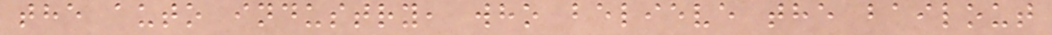the auto industry, who believe the bailout
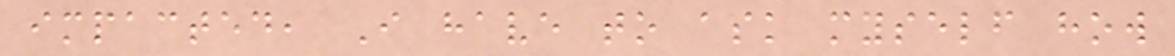impacted, I have to ask myself how
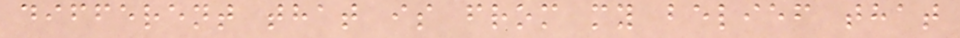different that is from my belief that
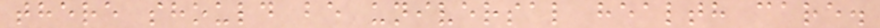there should be universal health care.
